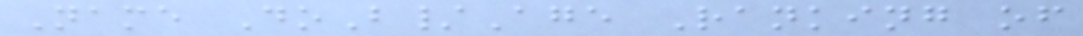Name DoB/Age Ranking of
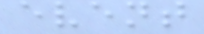event
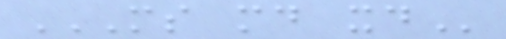MS MD XD
